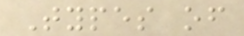Types of
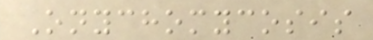Onychomycosis
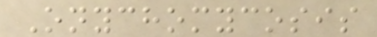Onychomycosis
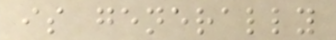is generally
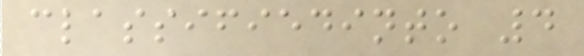classifiedinto 4
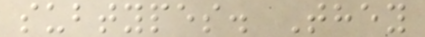subtypes. They
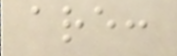are:
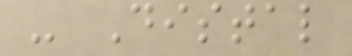- Distal
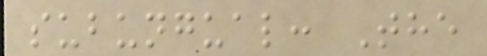subungual: The
